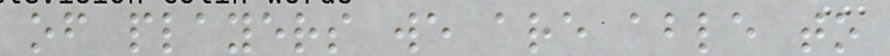of players we are able to
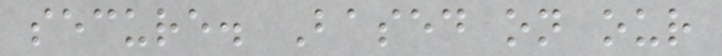secure. Based on our
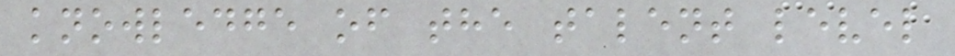knowledge of the talent level
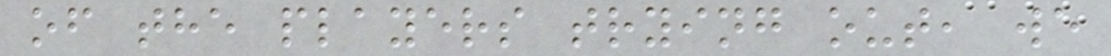of the players trying out, we
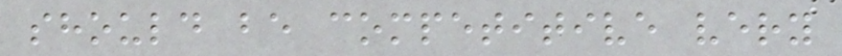should be competitive very
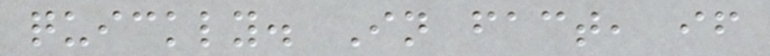quickly. In fact, if
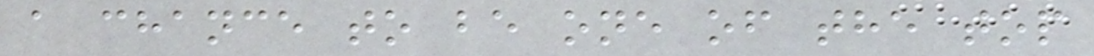a chance to be one of the top
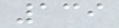139
